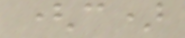(c)
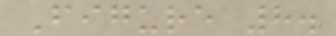Figure 8.
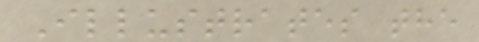Illustrates the
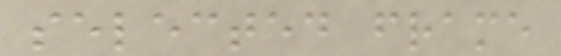selected frame
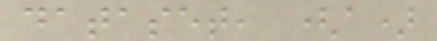dataset, (a)
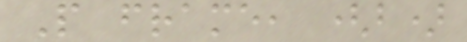P frame, (b)
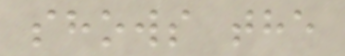shows the
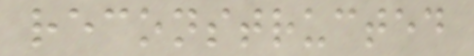reconstructed
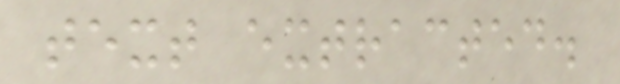text extracted.
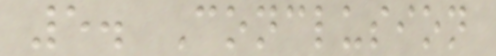5. Conclusion
